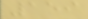159
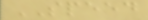SPEED
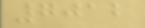7012
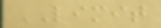LIMIT
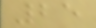25
